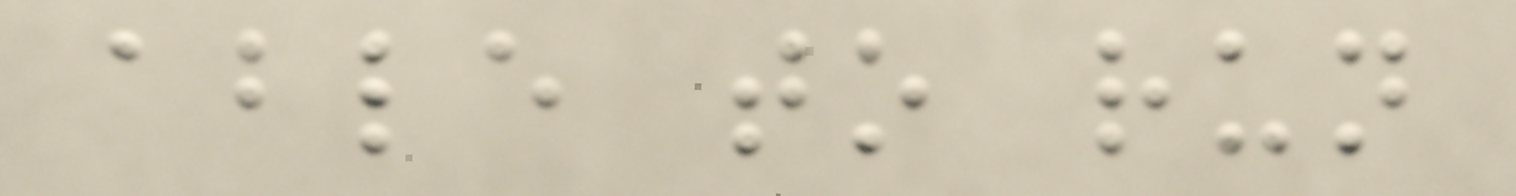able to run
